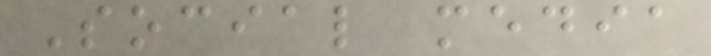Social media
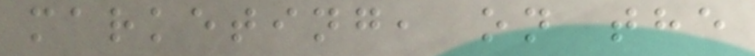marketing, on the
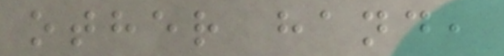other hand,
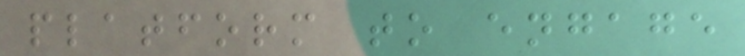platform to engage
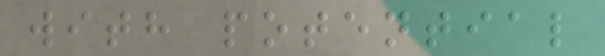with potential
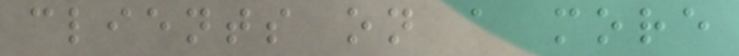clients on a more
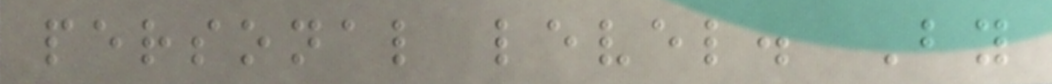personal level. By
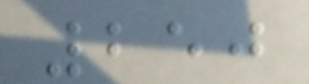250
